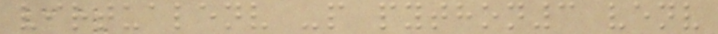virtualenv -p python3 venv
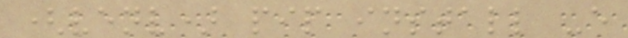(venv) pip install -e
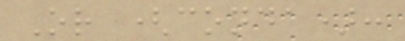Or (conda):
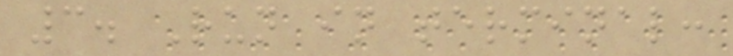3. Run in terminal:
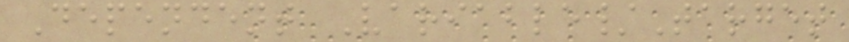Dependent Variable/Target
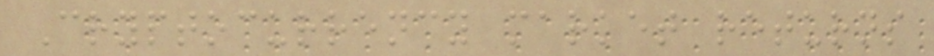Cryptocurrency market returns
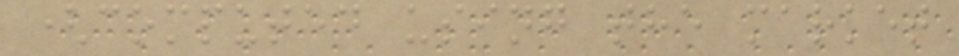(computed using the market
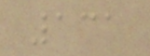131
